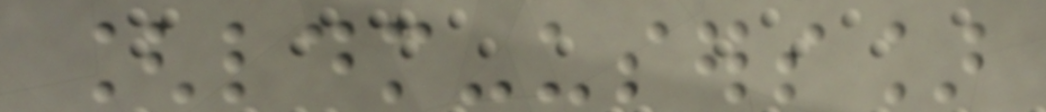[ldm-users]
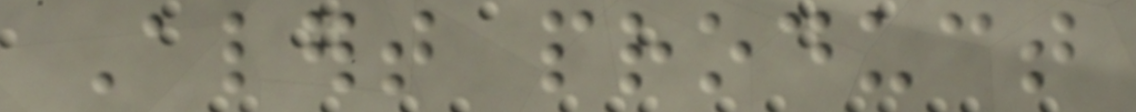Alert product
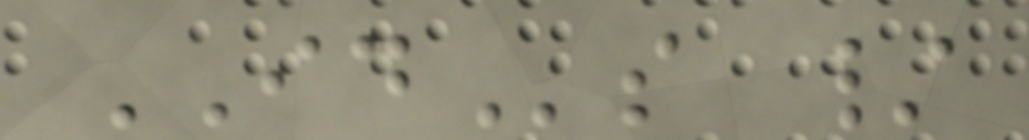IDs /
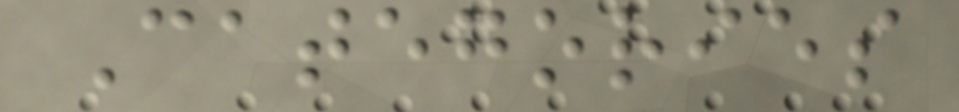Categories
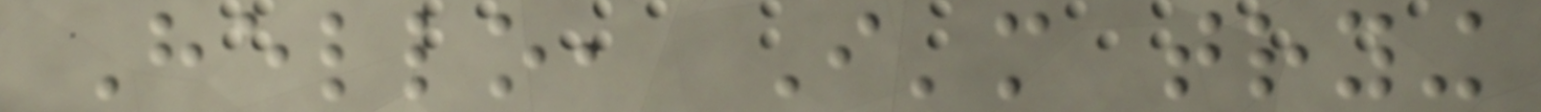Hello, I'm trying
